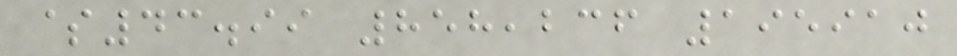$43.99 858,236 195910
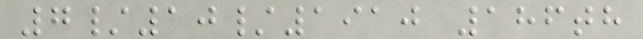7/10/1910 186th
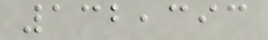132,393
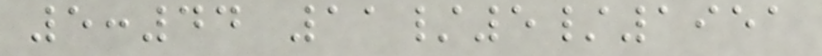5:44 11/5/1951
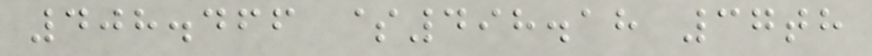408.466 $498.18 37th
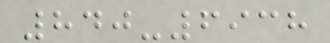840-6938
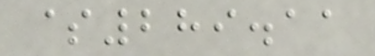$289.11
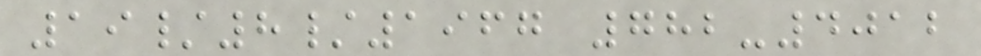19/8/1967 782-4012
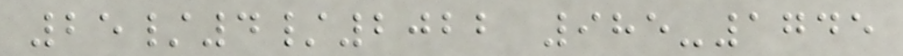25/4/2022 985-1745
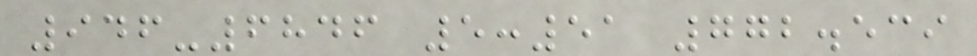946-6846 5:51 772.539
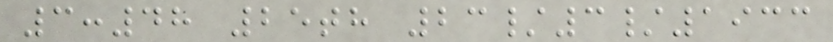3:48 25th 23/3/1933
